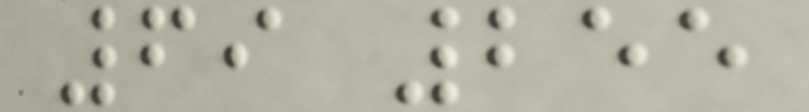69 255
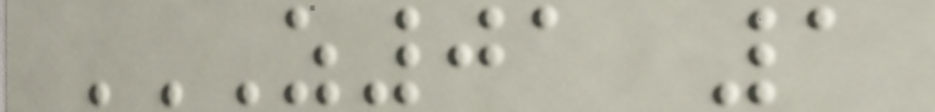Z01 1
